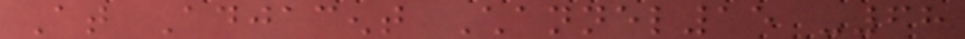At Adjacent Channel15 -68
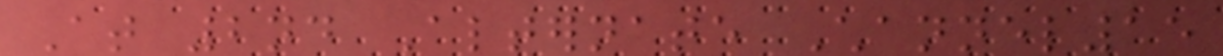At 2nd Alternate Channel15
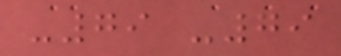-79 -79
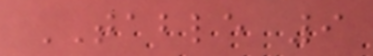TABLE 9
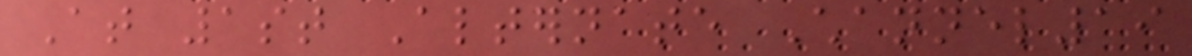At 1st Alternate Channel19
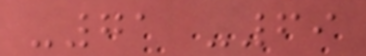-71 -69
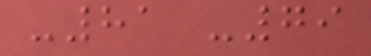-81 -79
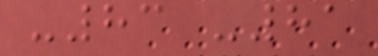-83 -81
